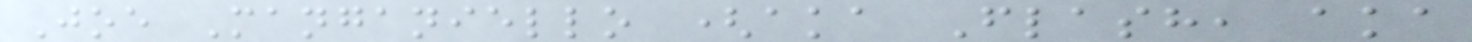Joe Manganiello (aka Flash, aka
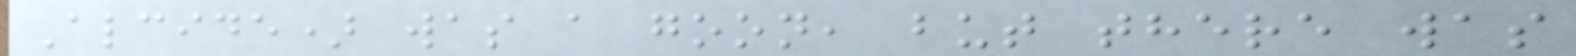Alcide) was a goon, but there was
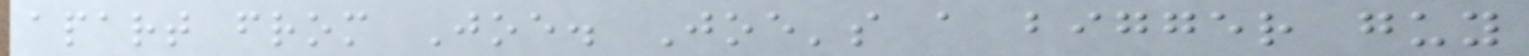apart from Joe. Joe's a bigger guy
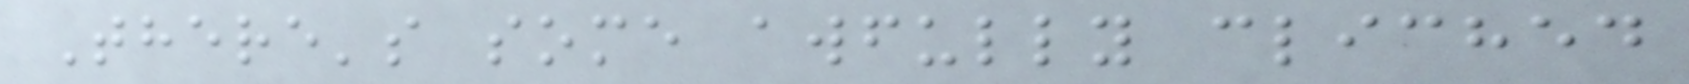There's some awfully cliched
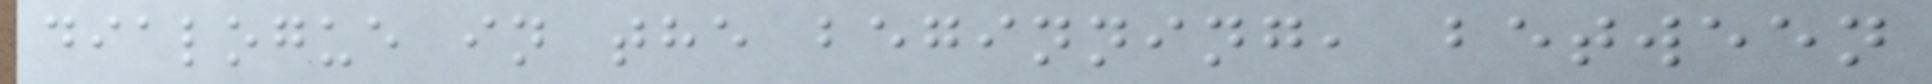dialogue in the beginning, between
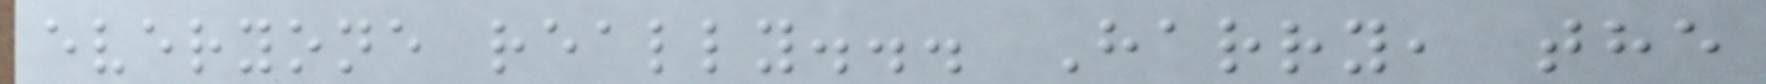everyone really... Harry, the
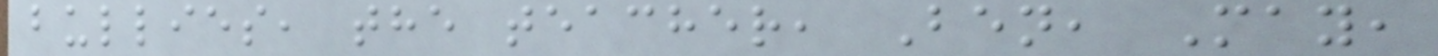bullies, the teacher, Ben, May,
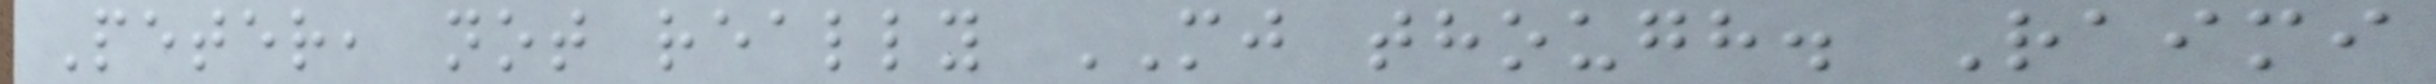Peter, not really MJ though. Raimi
